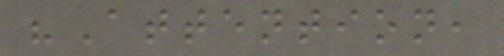"Attention,
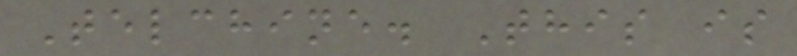Telchine. This is
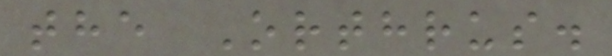the Orthrus.
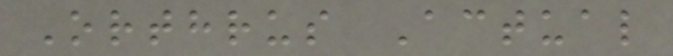Orthrus Actual
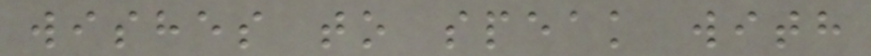wishes to speak with
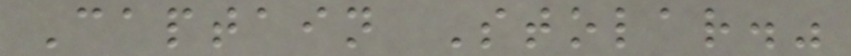Captain Stolar."
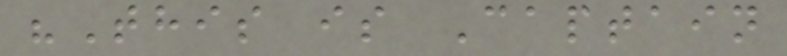"This is Captain
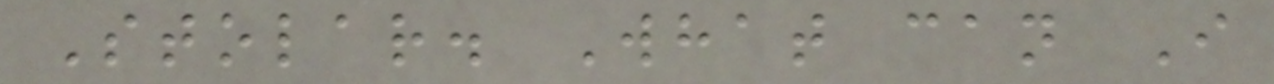Stolar. What can I
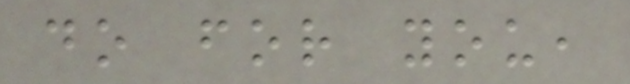do for you,
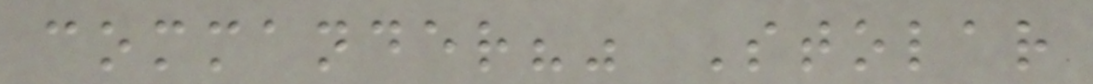commander?" Stolar
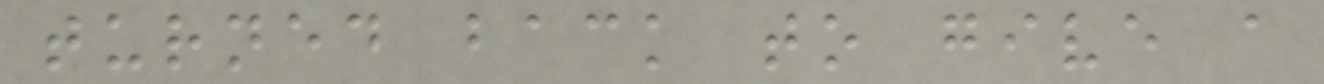turned back to give a
